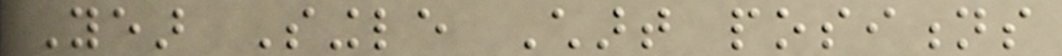Year Single Chart positions
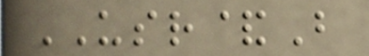USR&B
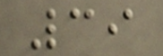39
